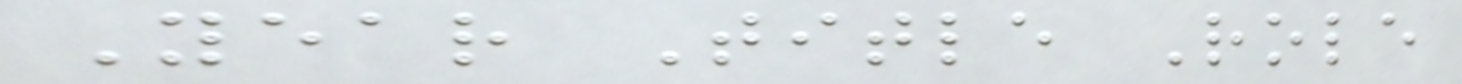Year Title Role
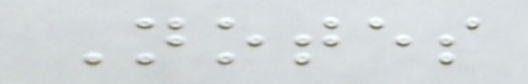Notes
